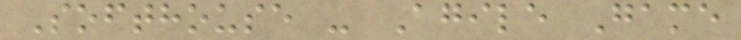Softhouse - Agile Game
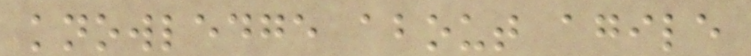knowledge about agile
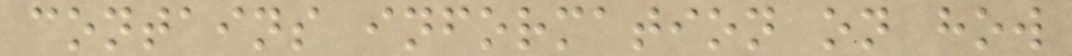contains information on how
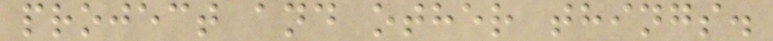project and other things.
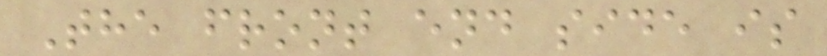The front end side is
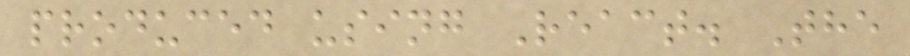produced using React. The
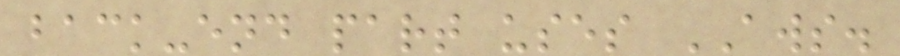back-end part uses AWS.
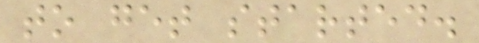to get started.
